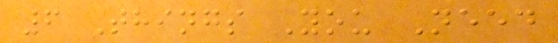6 Things You Need
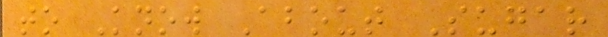to Know About Sugar
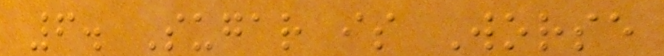6. Sugar is Worse
